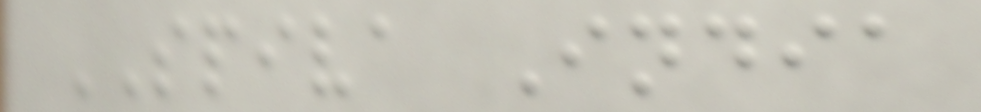SPIVA India
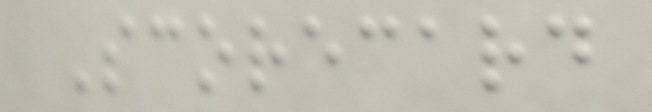Scorecard
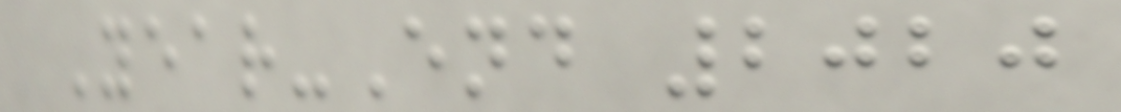Year-End 2020
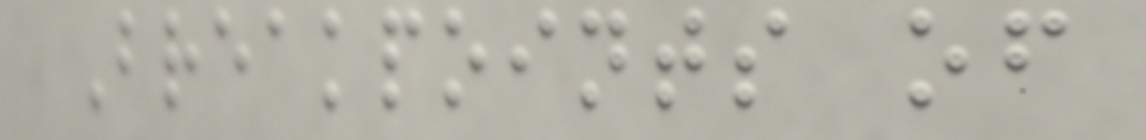Breakpoints of
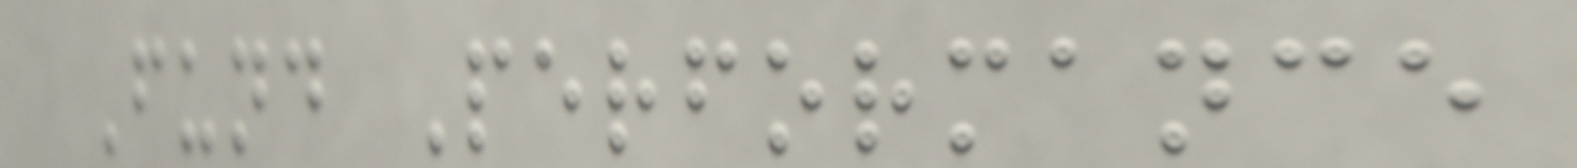Fund Performance
